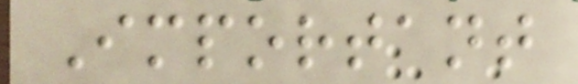Important
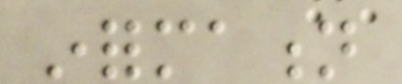information
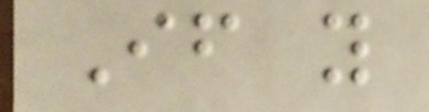If you
